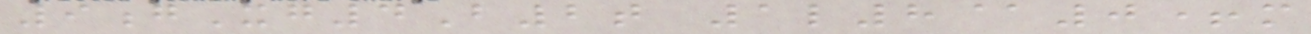9gXg4B2t 1l8@0+m
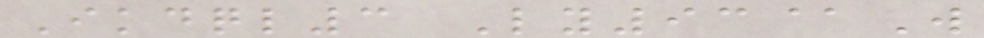Ikdql3 Ly93@W
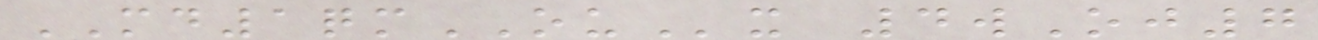MD1qmOUx 4wOj7
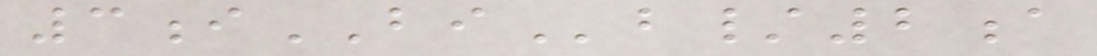3iBIb/2a
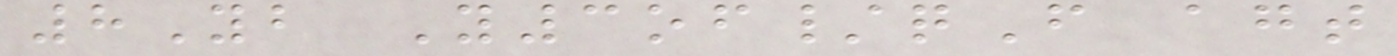8Yb Y3of/qF agt
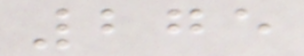275
